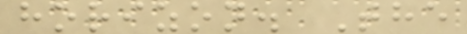horizon. The
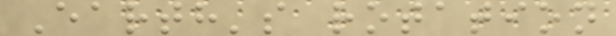Earth's rotation
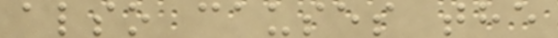also causes the
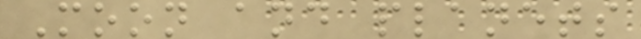Moon and planets
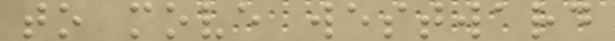to move westward
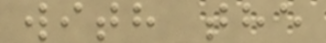with the
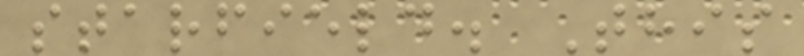starfield. This
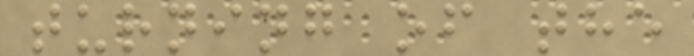turning of the
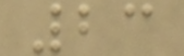23
